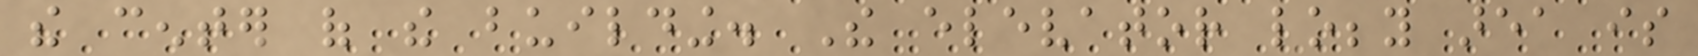the center of the building. The elevator lobby area is
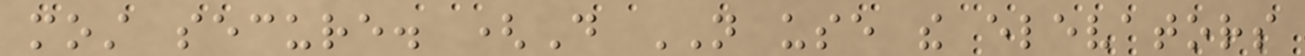most secure. (Do NOT use the elevators
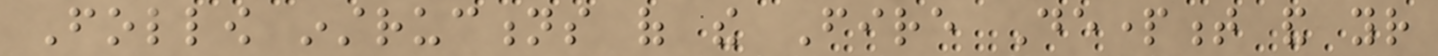Follow instructions of the Fire Department and your
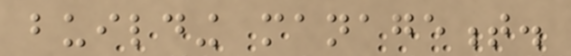building management.
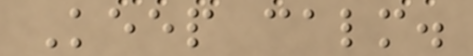Keep calm.
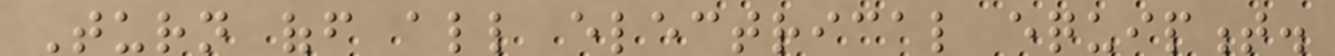Turn off all electrical equipment.
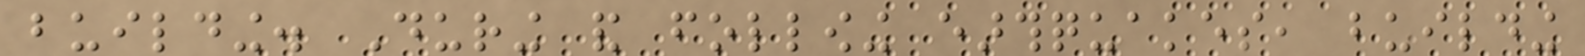building. During and following earthquakes, building
